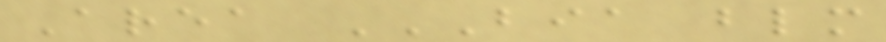Area BIA BLM
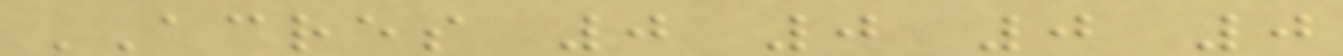ACRES 0 0 0 0
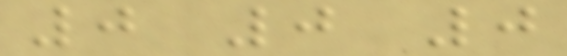0 0 0
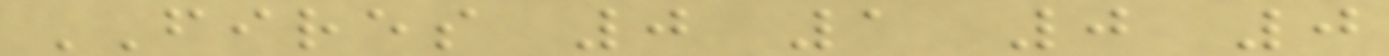FIRES 0 1 0 0
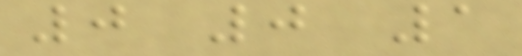0 0 1
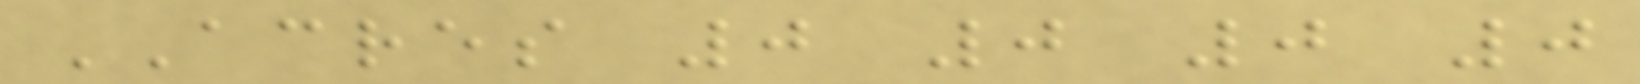ACRES 0 0 0 0
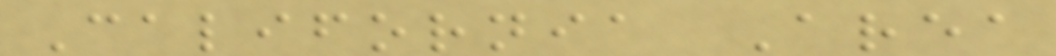California Area
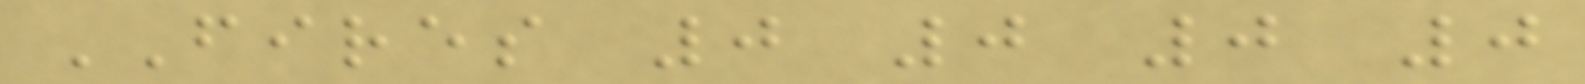FIRES 0 0 0 0
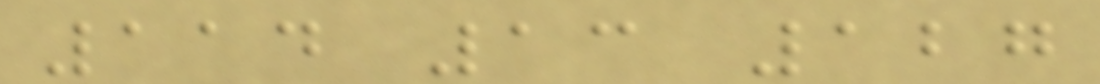114 13 127
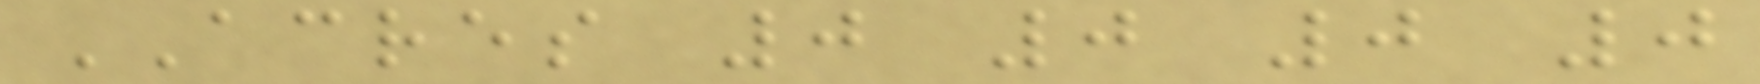ACRES 0 0 0 0
